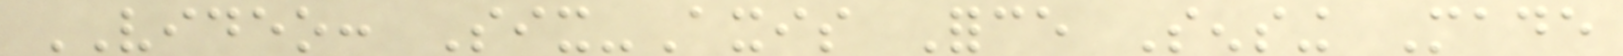VIDEO: Six-Axis Force Sensing Made
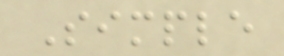Simple
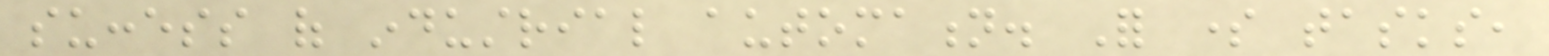success of industrial automation. For some tasks,
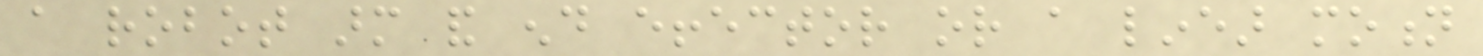a robot arm and end effector or a linear motion
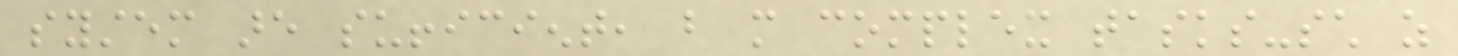system are sufficient, but more complex tasks-such as
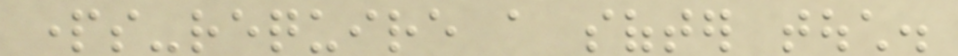parts-require a softer touch.
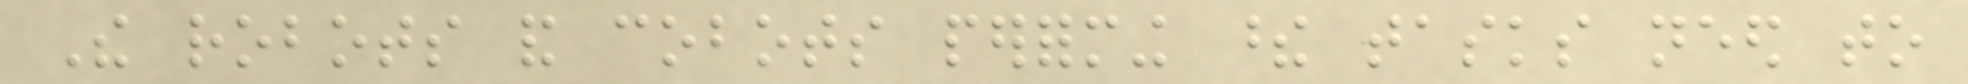The robots and cobots performing these tasks need to
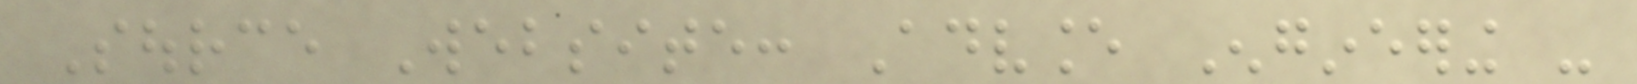Source Website: Advance Engineering -
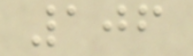106
